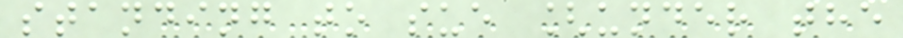standing to sue [under the
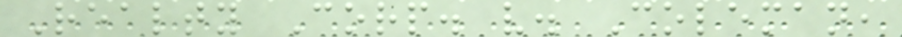Realty Corp. v. Coleman,
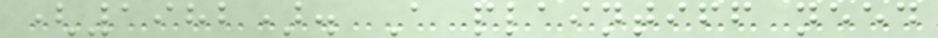(1982). A plaintiff need
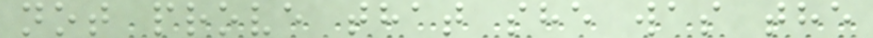not prove that she was the
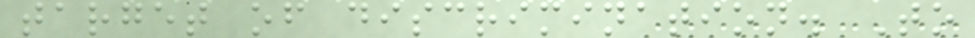target of discrimination. To
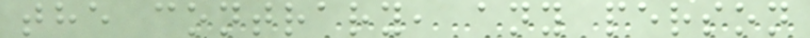the contrary, any person
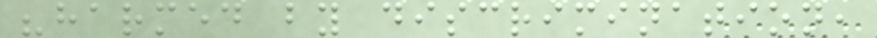"harmed by discrimination,
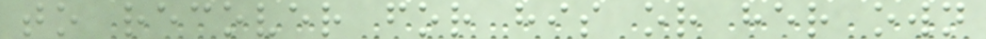to recover for his or her own
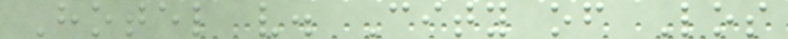Hotel v. City of Los
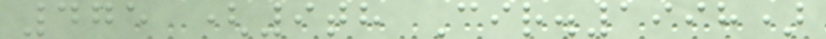475 (9th Cir.1998)
